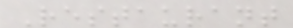Restaurant
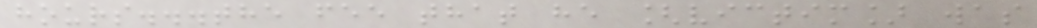hours...the fee that he [victim] was
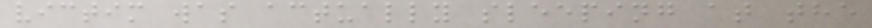victim was actually sleeping at the
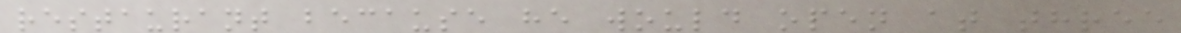restaurant because he would open at three
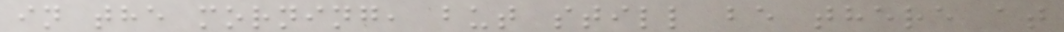in the morning, but still be there at
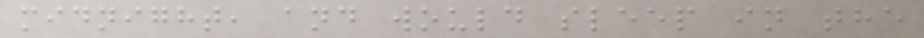midnight, and would sleep in the
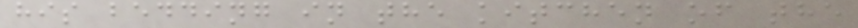his bedding in the kitchen of the
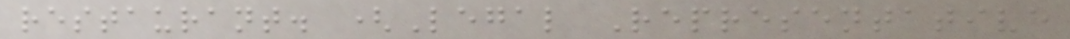restaurant. (Legal Representative
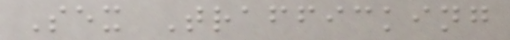Sex Trafficking
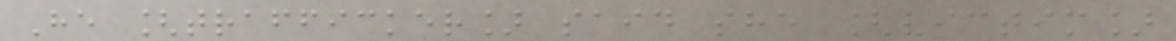He [trafficker] said she [victim]
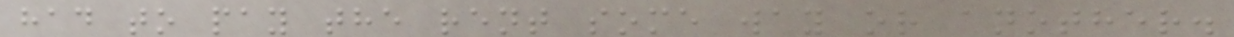had to pay the rent some way or another.
